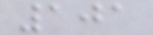101
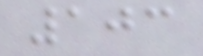103
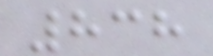838
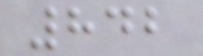842
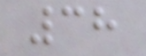38
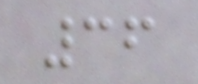36
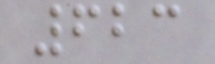623
